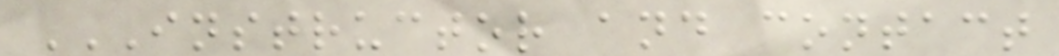INSTRUCTOR AND CONTACT
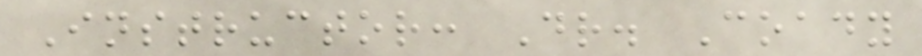Instructor: Dr. Coady
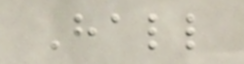Hall
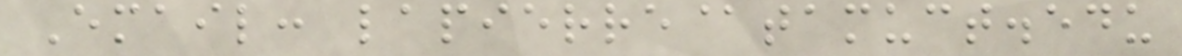Email: lapierre@tamuct.edu
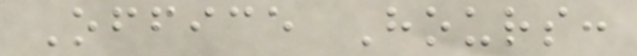Office Hours:
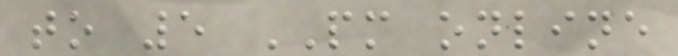to 5 PM online
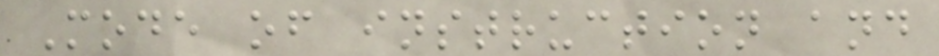Mode of instruction and
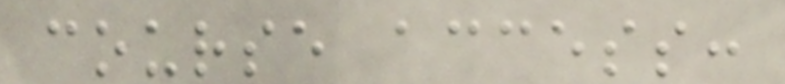course access:
